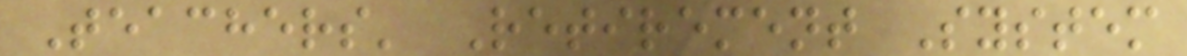Teachers' Retirement System
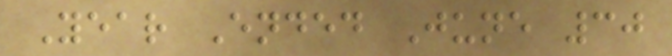Year Ended June 30
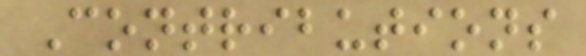Contributions
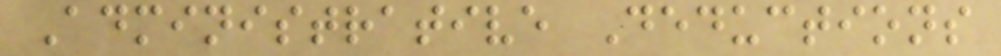Administrative Deductions
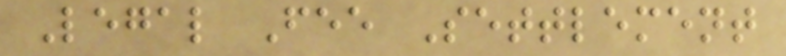Legal Fee Settlement
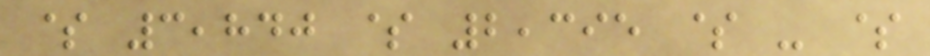$ 3,840 $ 2,395 $ - $
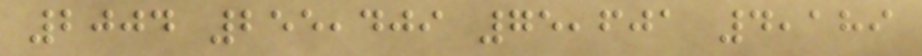2004 255,409 75,601 4,189
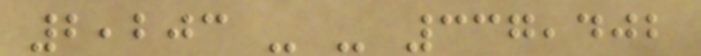2,203 - - 337,402
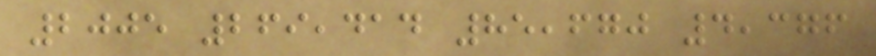2005 269,414 85,670 4,376
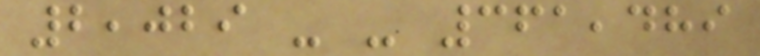2,029 - - 361,489
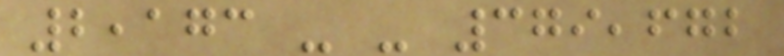2,173 - - 379,672
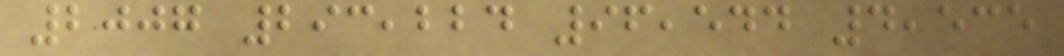2007 293,224 96,544 4,535
